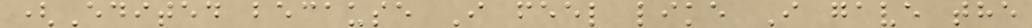(Edited because I feel like I gave the
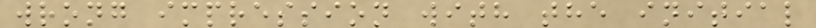wrong impression with the initial
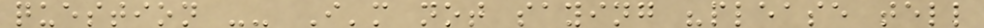question -- I'm not saying "please tell
